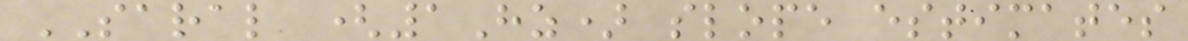SARAL (1Hz) slope estimates
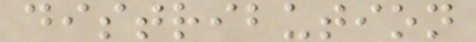distribution
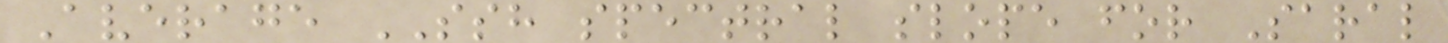Average SSH spectral slope for Saral
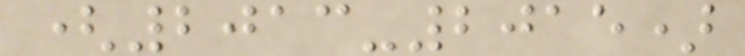(2013-2015)
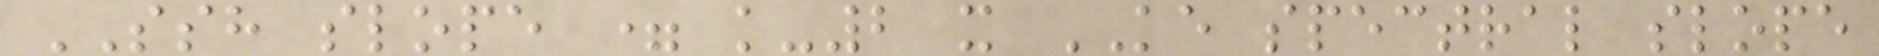SSH slope = k-2 x KE spectral slope
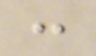:
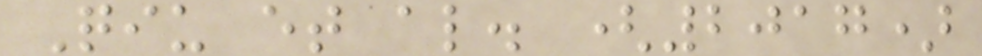Qiu et al. (2017)
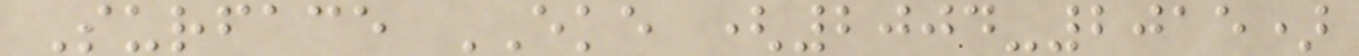Surface EKE (2004-2015)
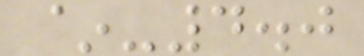~-4.0
